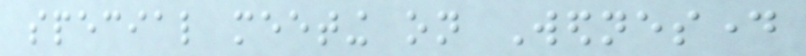special meeting on Wednesday
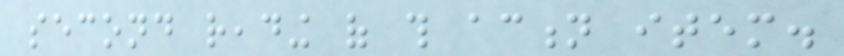second reading of this action item.
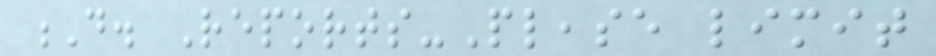D. Reports-Please limit
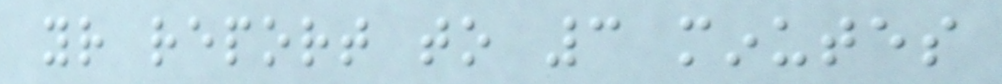your report to 3 minutes
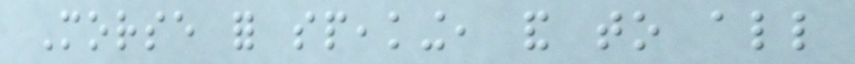Morse for speaking, and to all
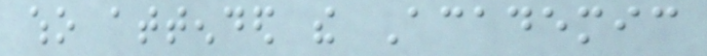who attended the Academic
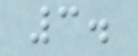3.
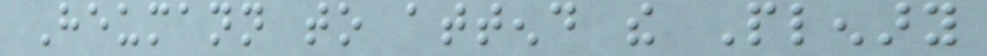Heumann to attend the Plenary
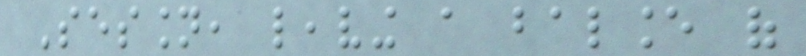Session, leaving a balance of
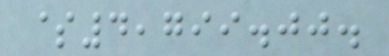$4,799.00.
